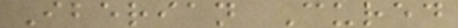Iberian Cured
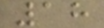18
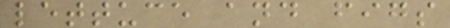lettuce and figs
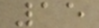15
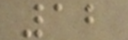12
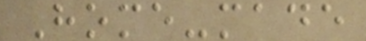Home-made
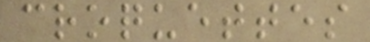croquettes
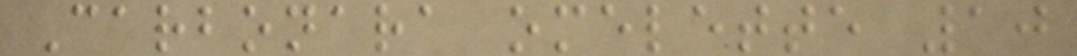Carbonara omelette 10
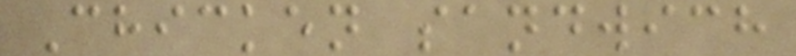Chicken sandwich
